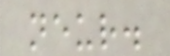neur.
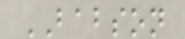BABSON
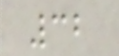32
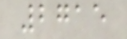2715
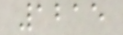1215
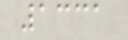1331
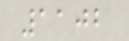1102
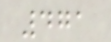471
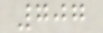707
